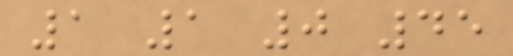1 1 0 45
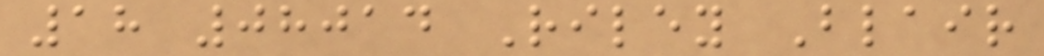18 08014 Riley Blair
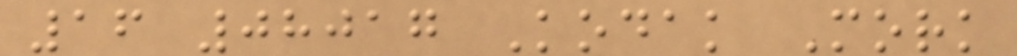16 08017 Kodak Mork
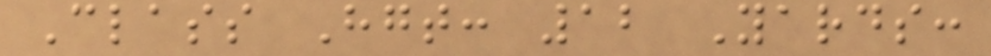Class Hgt: 12 Yards:
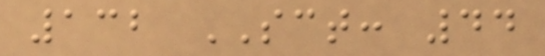132 SCT: 44
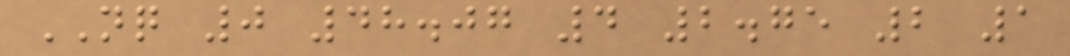NQ 0 48.07 4 2.75 2 1
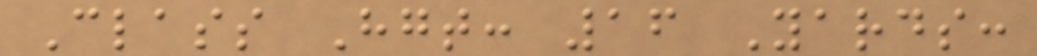Class Hgt: 16 Yards:
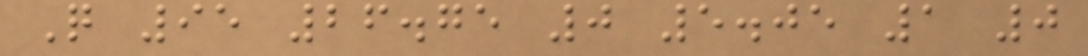Q 95 26.75 0 5.05 1 0
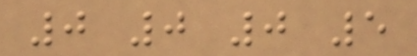0 0 0 5
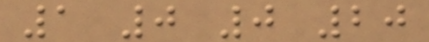1 0 0 20
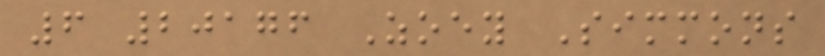6 20176 Zoey Simmons
